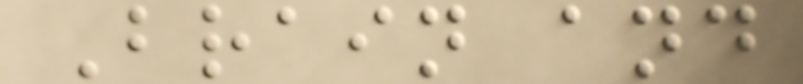Brain and
